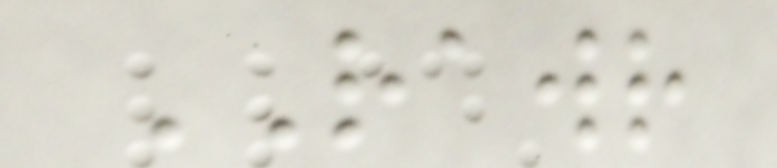RAWR
